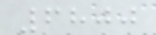6800
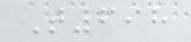T698
